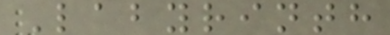Labyrinth
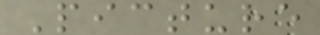Picture
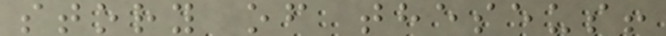story of theseus!
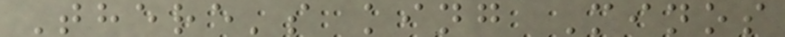There's king Minos
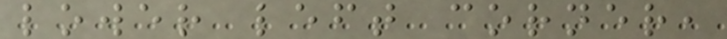lower left corner,
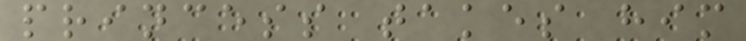princess takes him
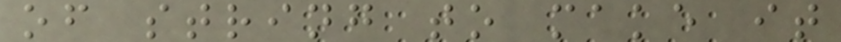of string to make it
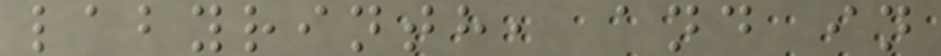labyrinth, and in
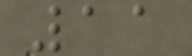11
